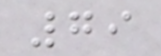79
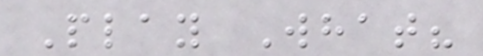Play What?
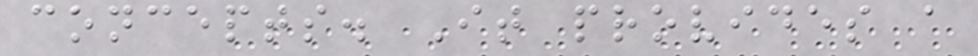concepts. It provides a
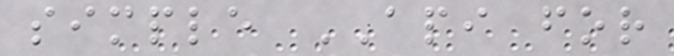simple API for
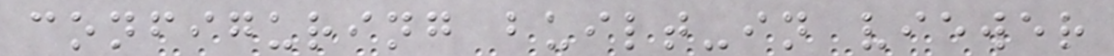configuring built-in viewer
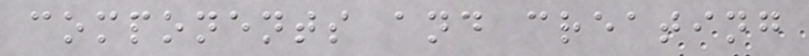components and creating
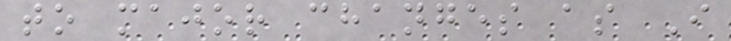to major changes as I
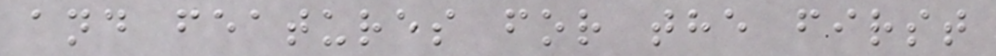and features for the first
